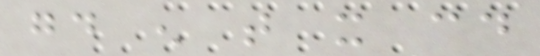good enough that it could
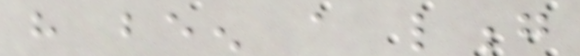have been a long
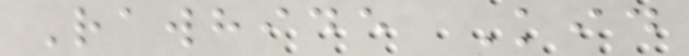Rawhide Kid
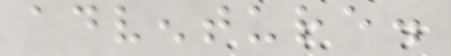adventure.
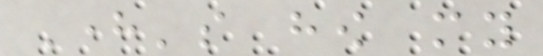Here's how my
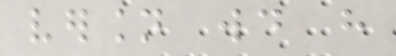version would have
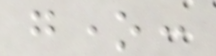gone:
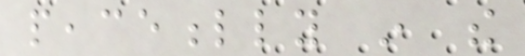peacefully in the
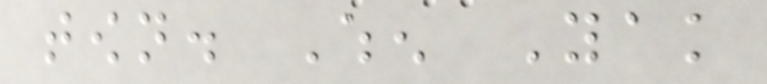town. When Yak
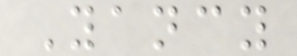Yancy
